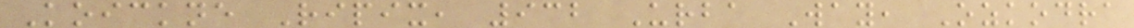Koickne Ripix, 932 Urba Way, Ozkodra
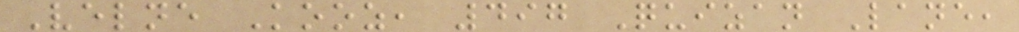Velne Kooz, 497 Quizan Lane,
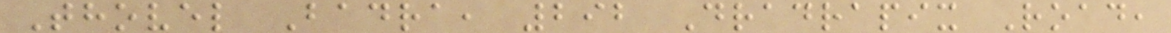Thovel Badra, 292 Dradrapix Road,
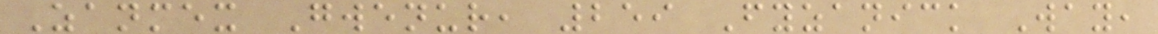Zanmex Gwenur, 259 Fyzanick Way,
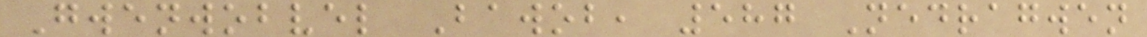Gwenwobvel Bawob, 587 Nedragwen
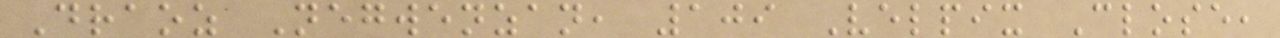Draoz Negwenzan, 109 Velpix Close,
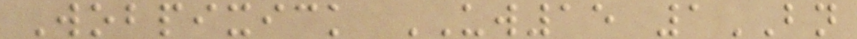Wobpixick UW15 1BN
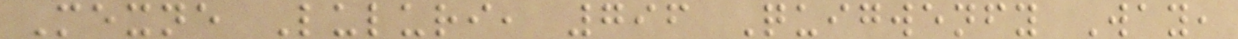Mexne Luluri, 796 Quigwenfy Way,
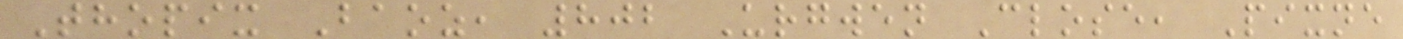Thopix Baoz, 802 Urgwen Close, Pixne
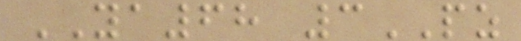YA68 3PZ
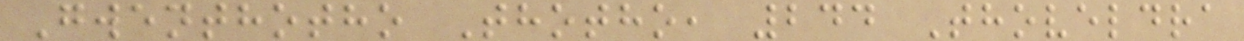Gwenthotho Thotho, 244 Thoveldra
